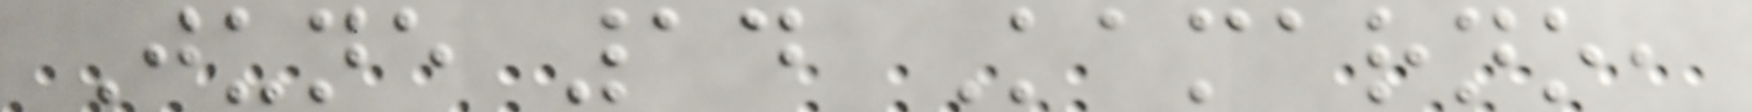June 14 Kamarno,
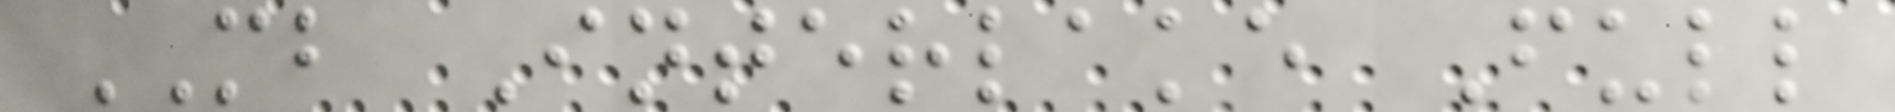MB Interlake Full
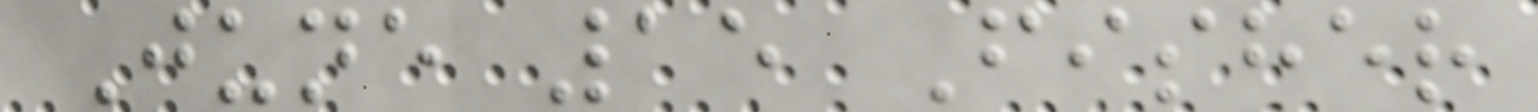June 15 Fisher
